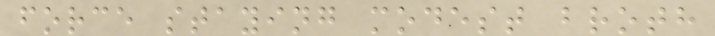force staying modest broth
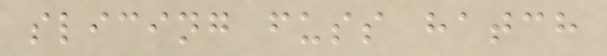slicing fuss hatch
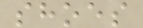shoes
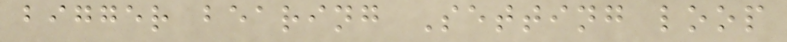bigger bearing Setting loop
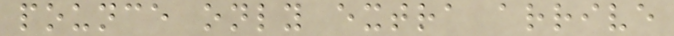pounce only extra arrive
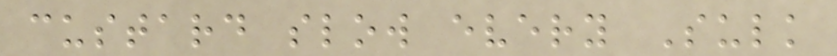custard slow every Sulk
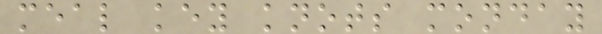meal key knots monday
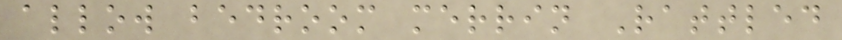allow bedroom merrin Rattled
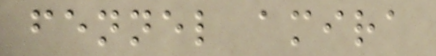fennel amira
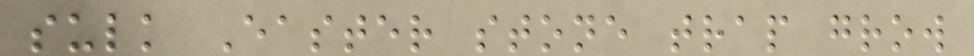sulk Easter stone trap grow
